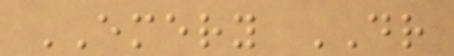EMERY DR
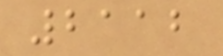2112
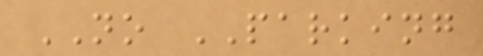NO PARKING
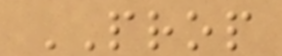PROP
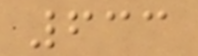633
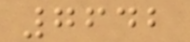7642
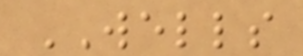WELLS
